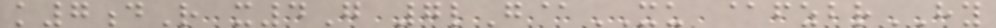k7dR x4G 7lG@XU @fzbrHY
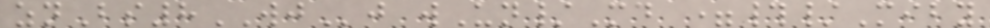znBs8WJj wUn/Md =#/Miby
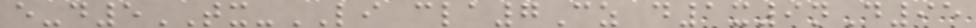e-d5TX-LI cla7Cz d1x9nD95
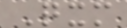Qxm
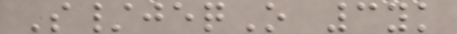S/jeqO 3yk
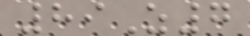89Z7
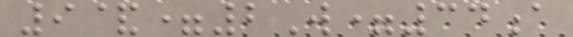9&=2W=34a
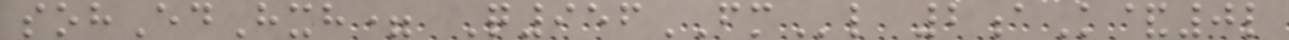sohEdHxh= Q956FMl 2aK&0l
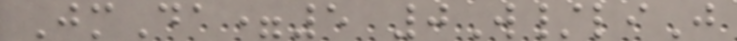JmDa=5 0W/liJ
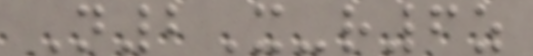N2X-r6z
